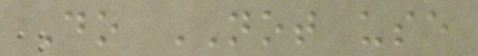Do NOT use
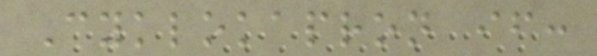Cyklokapron if:
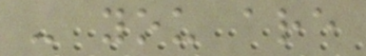- you are
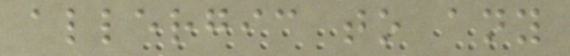allergic to any
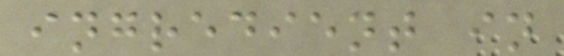ingredient in
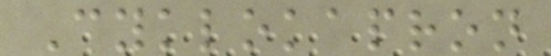Cyklokapron
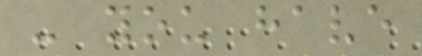- you have
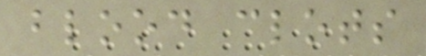blood clots
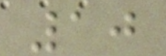10
